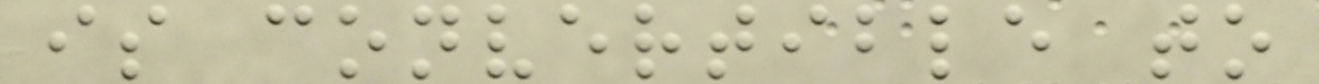is convertible to
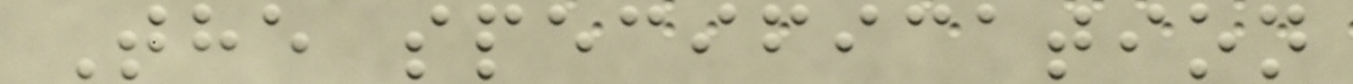The specification
